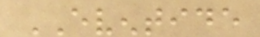EVENTIDE
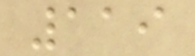119
